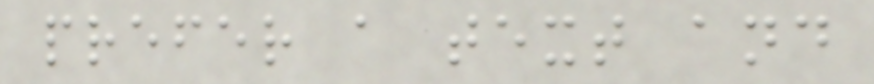prefer a text and
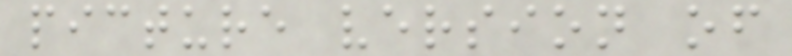picture version of
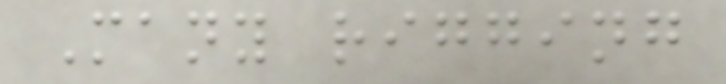Many rigging
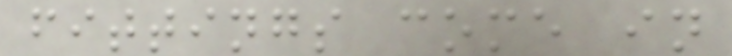fittings come in
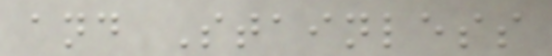and Stainless
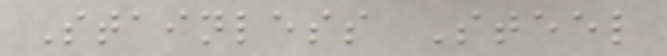Stainless Steel
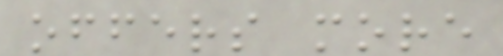offers more
